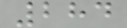284
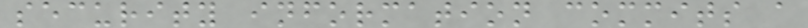security information commits a
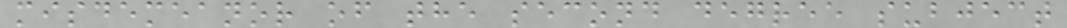misdemeanor of the second degree subject
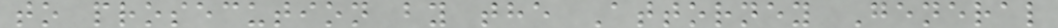to prosecution by the Attorney General
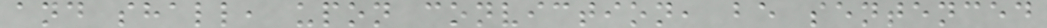and shall, upon conviction, be sentenced
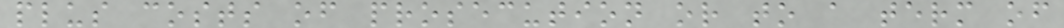plus costs of prosecution or to a term of
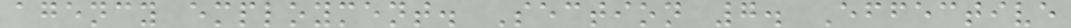agency employment. Section 7. Effective
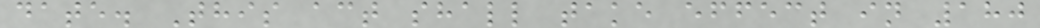date. This act shall take effect in 180
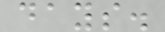days.
